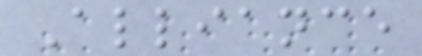Alliance
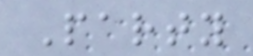Party
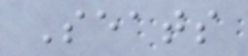Seats
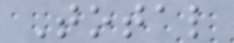Total
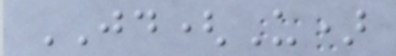JD(U)
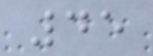45
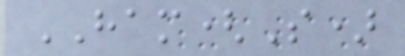HAM(S)
